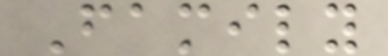Family
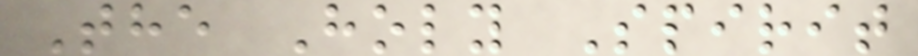The Holy Spirit
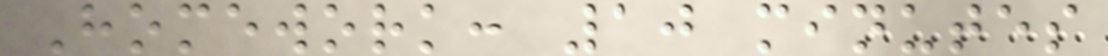Homework: 10 minutes
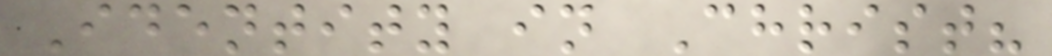Identity in Christ?
